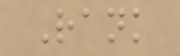Rank
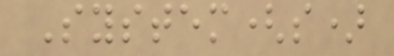System(s)
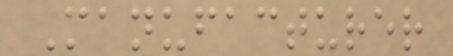Manufacturer
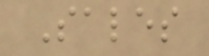Sales
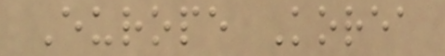Europe Korea
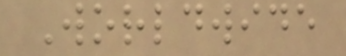Worldwide
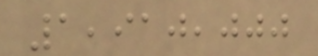1,910,000
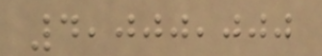4,000,000
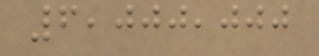6,000,000
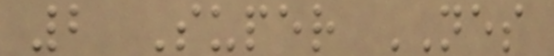2 Super NES
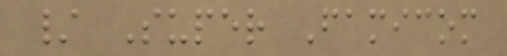/ Super Famicom
